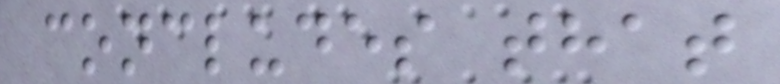concludes that
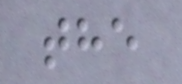the
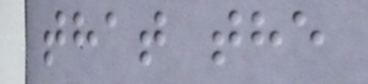that the
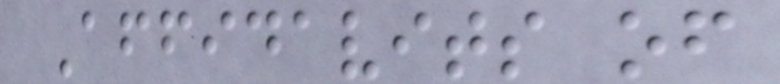Affidavits of
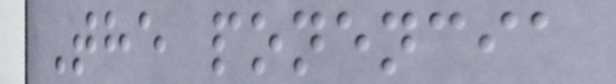The ponencia
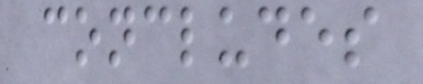concludes
